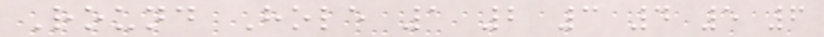Round Hole 1 2 3 4 5 6
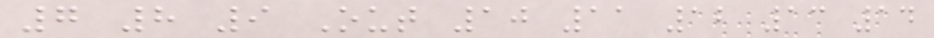7 8 9 Out 10 11 12 13 14
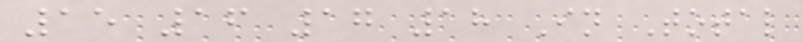15 16 17 18 In Total
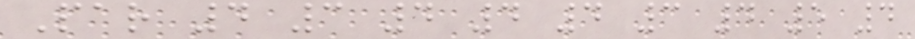Par 4 3 4 4 4 3 4 5 4
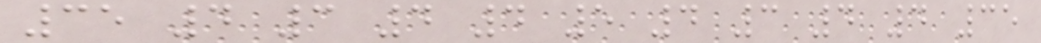35 4 3 4 4 5 4 3 4 4 35
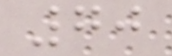70
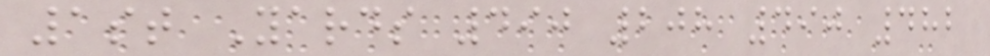1st Yards 490 208 490 482
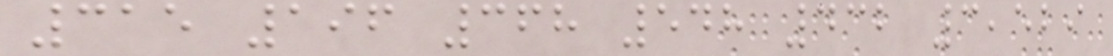315 196 368 548 432 3,529
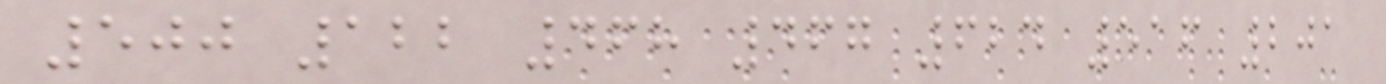500 122 468 467 624 516 201
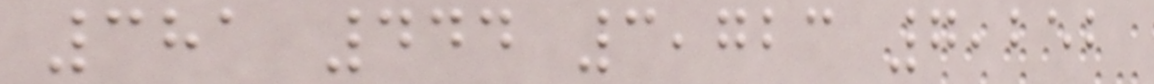381 444 3,723 7,252
